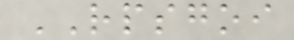RPSGOI
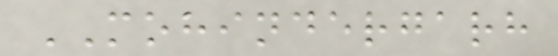MOHINDERGARH
